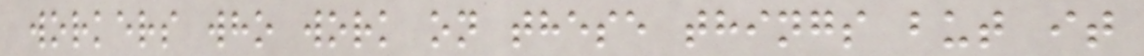workers who work on these things but it
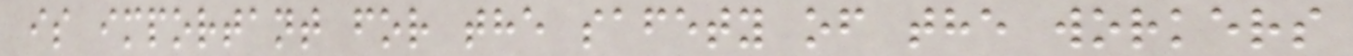is important for the safety of the workers
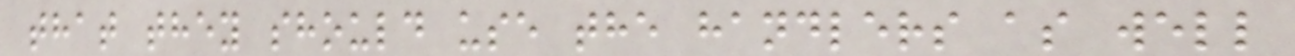that they should use the handlers as well
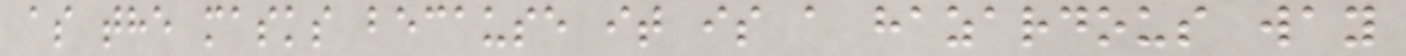as the masks because it is a hazardous way
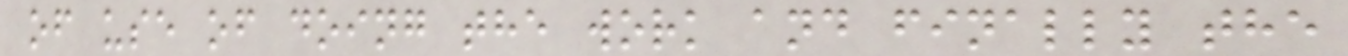of use of doing the work and finally the
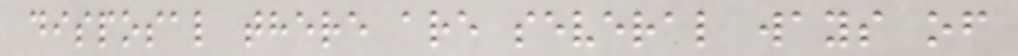disposal there are several ways of
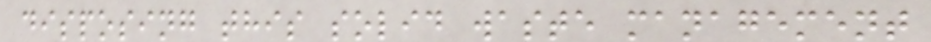disposing this solid waste management
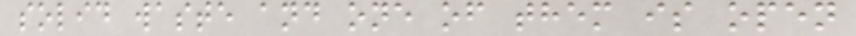solid waste and one of them is open
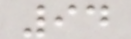94
